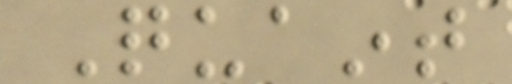Quaint
